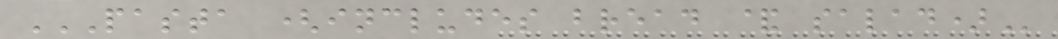PASTA (INCLUDES BREAD & SALAD)
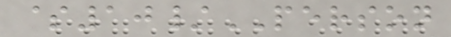$10/PERSON
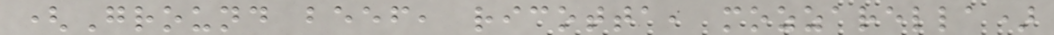(Ground beef, ricotta, mozzarella)
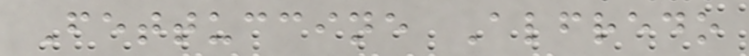Fettuccine Alfredo
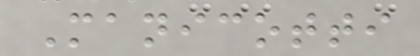Manicotti
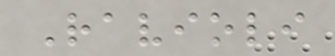Ravioli
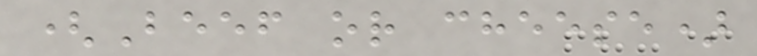(Beef or cheese)
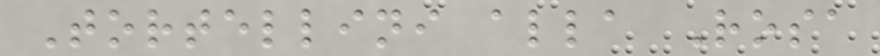Tortellini alla Rosa
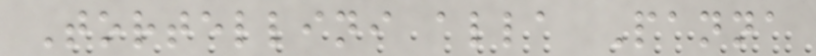Tortellini alla Panna
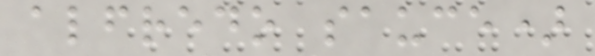alfredo sauce)
